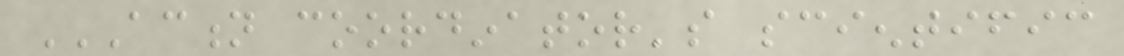ACTION COORDINATOR'S SCIENTIFIC
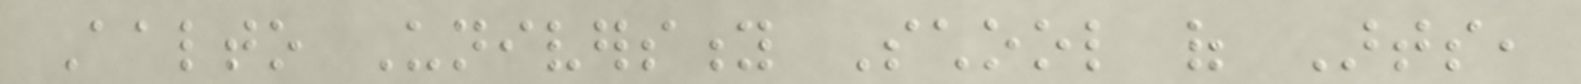Aalto University School of Arts,
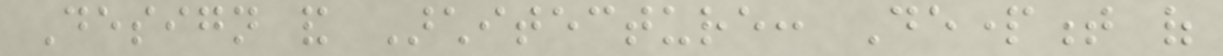Design and Architecture: Department of
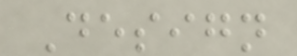Design
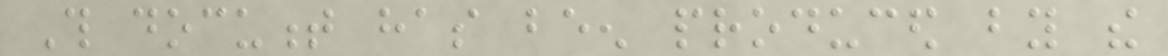This document has been produced by the
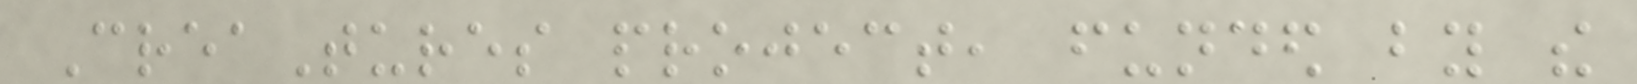CreaTures project, funded by the
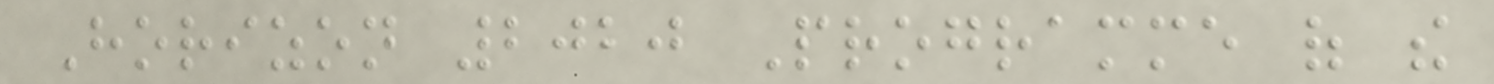Horizon 2020 Programme of the
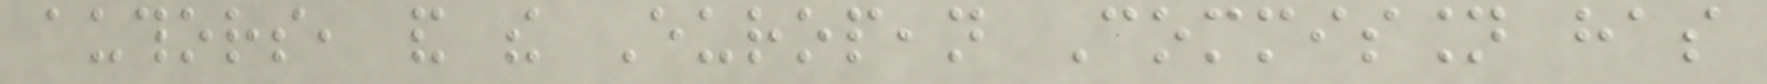authors, and the European Commission has
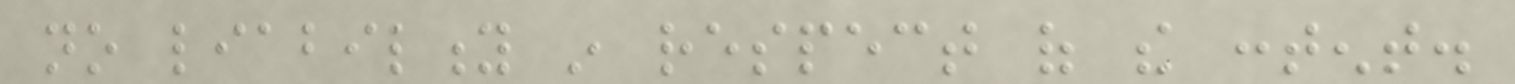no liability in respect of the content.
